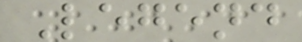Legend
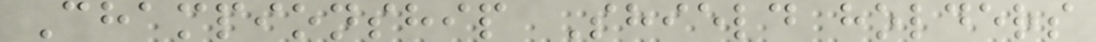Championship Shield holders
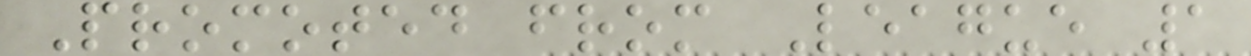Promoted from League 1
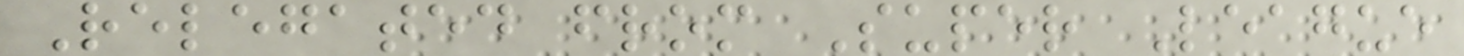Relegated from Super League
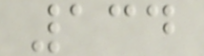134
